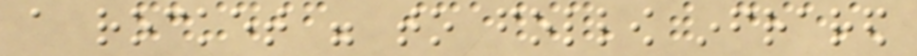a rocket were to follow infrared
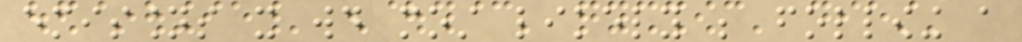emissions it would most likely be following a
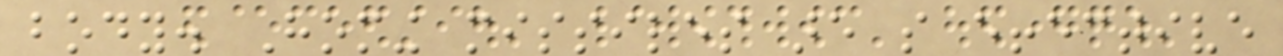body. Homing missiles are so effective
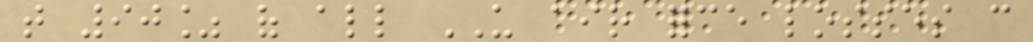that 90% of all US air force losses can
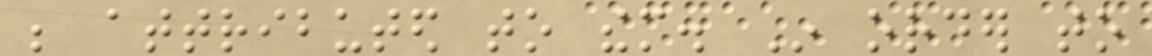be attributed to them. In order to
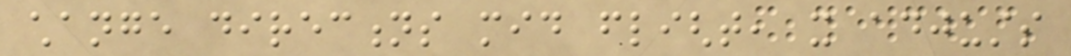change directions mid flight, it adjusts
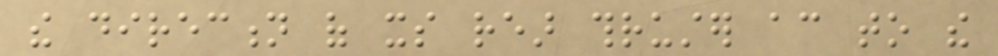the direction of its rear thruster according to the
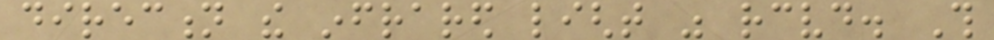direction the infrared light was received. This
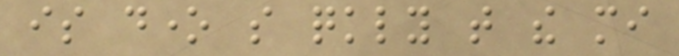is done so quickly that the mi
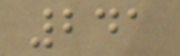241
